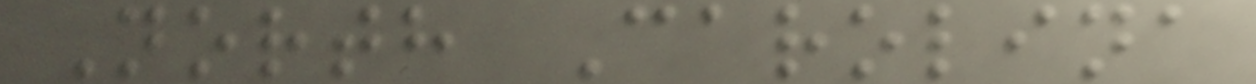North Carolina
